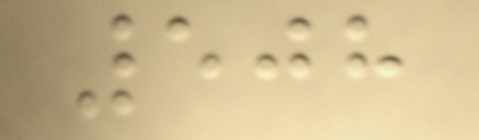508
